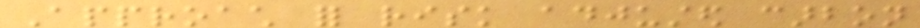Approach for risk adjusted carbon
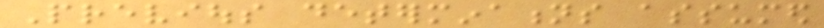Previous determinations assumed
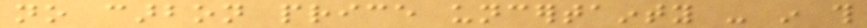no carbon price uncertainty - in this
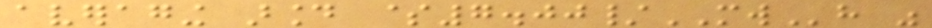averaging around $7.00/MWh was
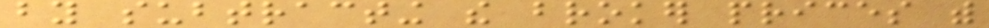by subtracting the broker prices with
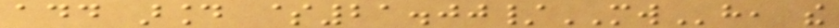add around $21.00/MWh, the
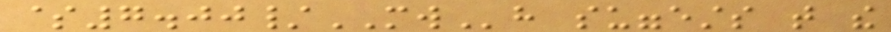$7.00/MWh suggests that the
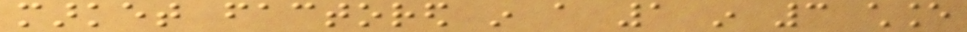market factored in a 1 in 3 chance
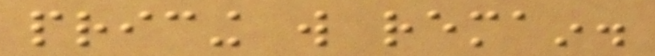pricing will remain.
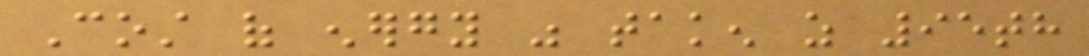Cost of energy was taken as 95th
